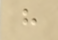h
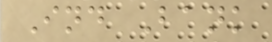Ind Bank
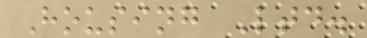Housing Ltd.
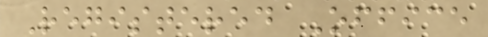Registered Office
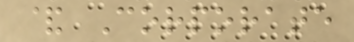& Corporate
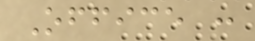Office :
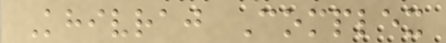Khivraj Complex
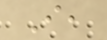I,
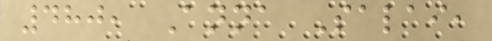480, Anna Salai,
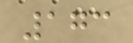173
